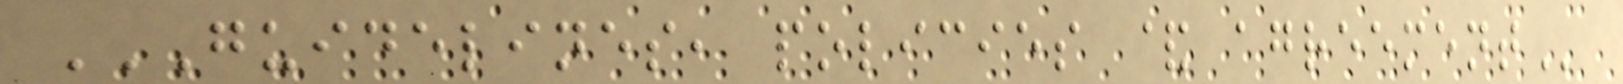GUIDELINES, POLICIES & AGREEMENT
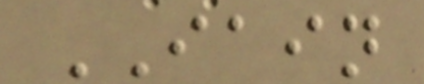IAIN
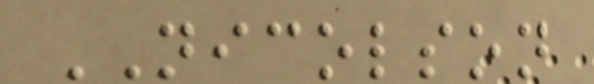NICOLSON
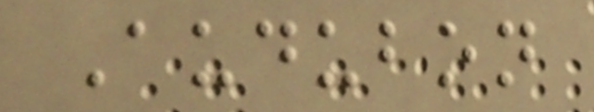Audubon
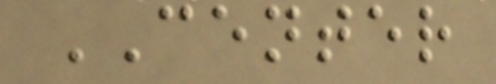CENTER
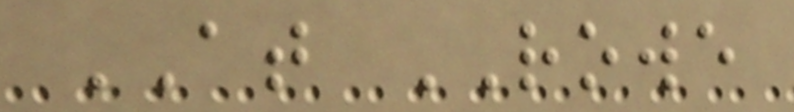AT ROWE
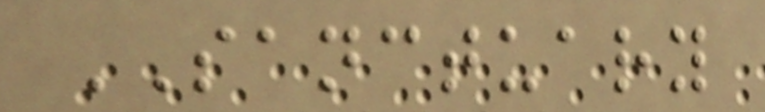SANCTUARY
